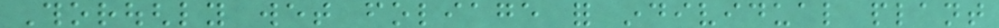Thoroughly wet foliage for individual plant
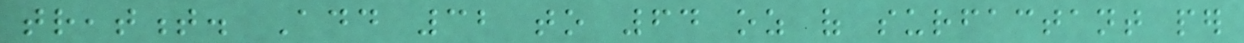treatment. Add 32 to 64 oz of surfactant per
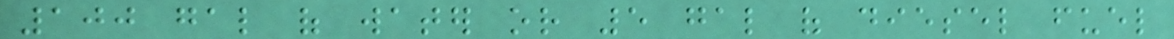100 gal of water or 5 gal of diesel fuel
